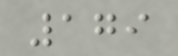179
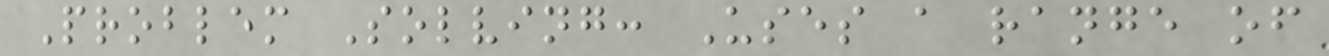Problem Solving: Uses a range of
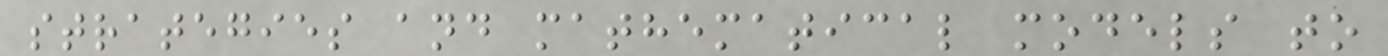strategies and mathematical models to
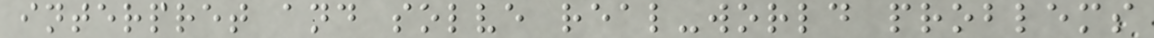interpret and solve real-world problems
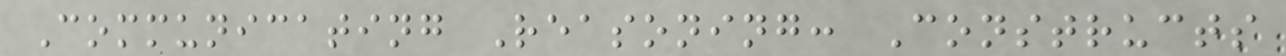Communicating Reasoning: Constructs
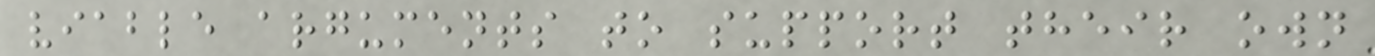viable arguments to support their own
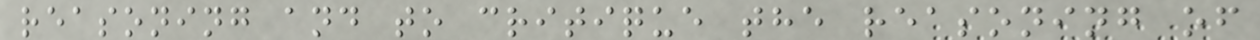reasoning and to critique the reasoning of
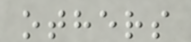others
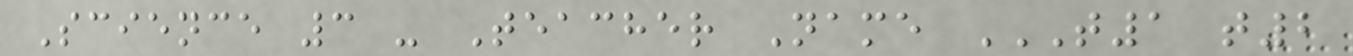Science 3 - Teacher Name T1 T2
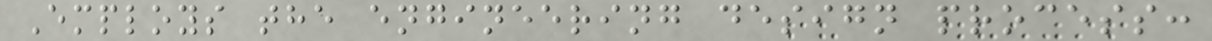Employs the engineering design process:
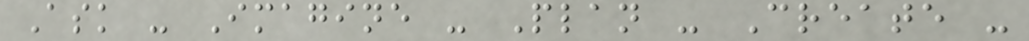Ask - Imagine - Plan - Create -
